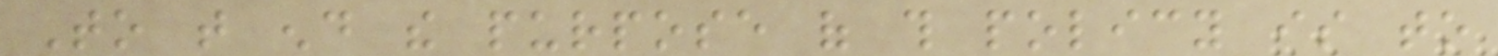To that end the purpose of this policy is to
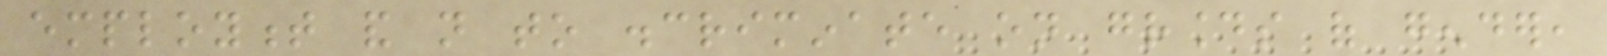employment and not to discriminate on grounds of gender,
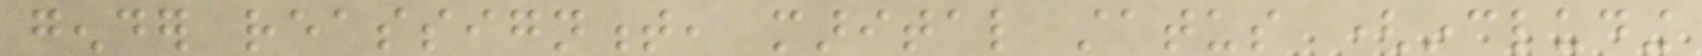gender reassignment, marital status (including
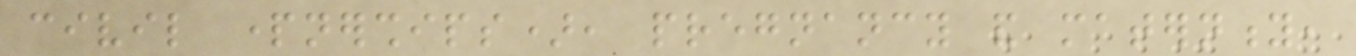civil partnerships), pregnancy and maternity,
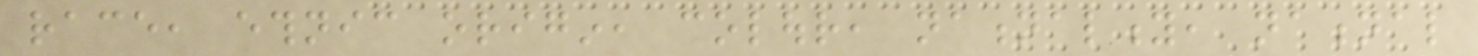race, ethnic origin, colour, nationality, national
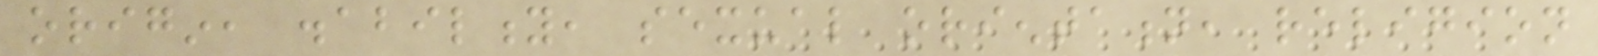origin, disability, sexual orientation, religion
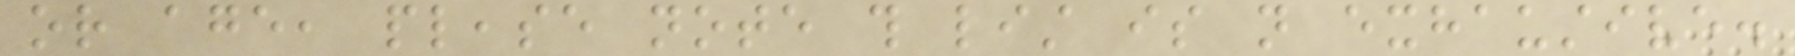or age, please note this list is not exhaustive.
